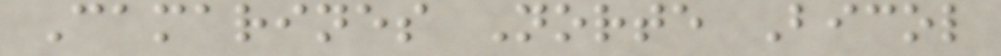Camarines Norte Bicol
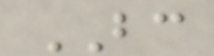BC
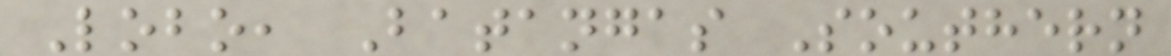Lobo, Batangas Southern
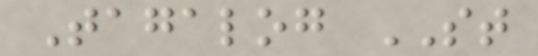Tagalog ST
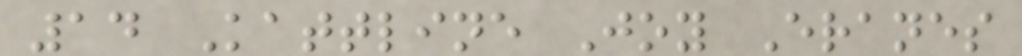14 Kattline Joy Eranes
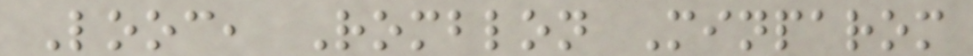Looc, Romblon Minparom
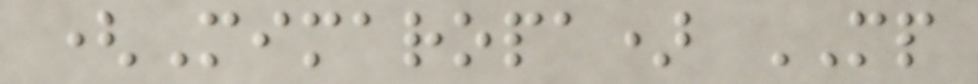(Mimaropa) MP
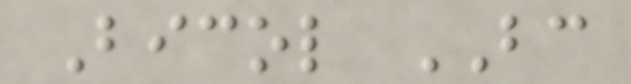Bicol BC
